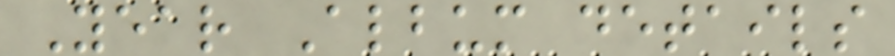Year Album details
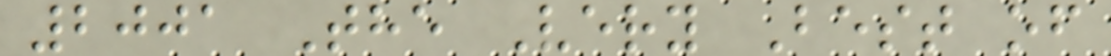2001 The Very Best of
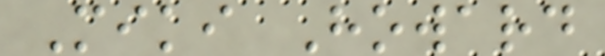Miki Howard
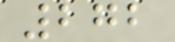272
